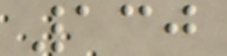130
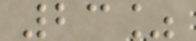23%
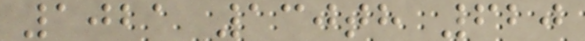1021 130th 620
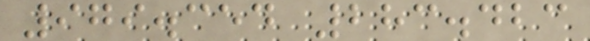979.354 283.423
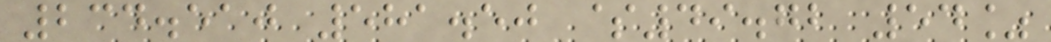234.510 581.50 $49.72 54%
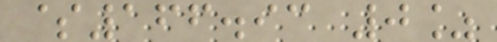$166.93 0%
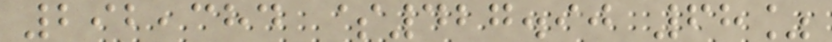292,384 $427.90 68%
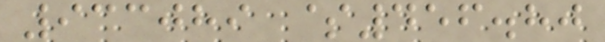933089 $456.80
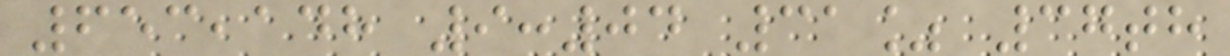653,148 9:04 31% 37th
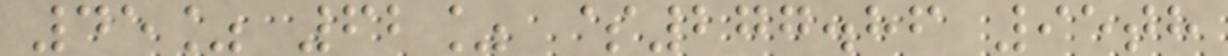45% 62% $277.86 95th
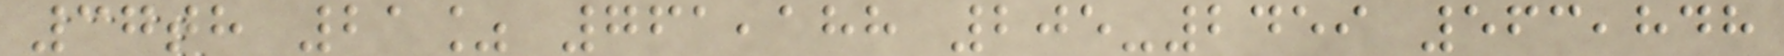37th 21% 761,188 205-2459 563,848
